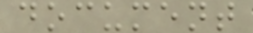document
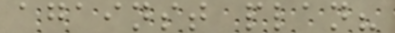against plan?
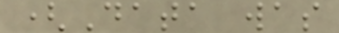(Data was
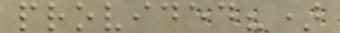provided?)
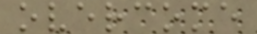overcome
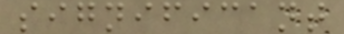significant
